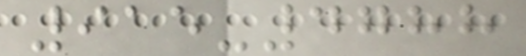915-4788
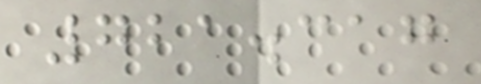721.317
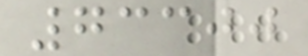73300
